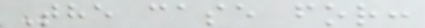The case for:
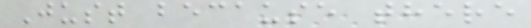Just because there
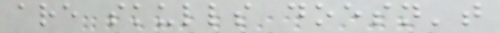are skulls doesn't
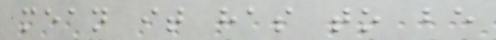mean it has to be
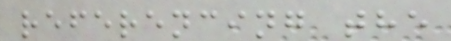referencing the
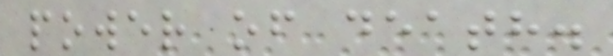power of death.
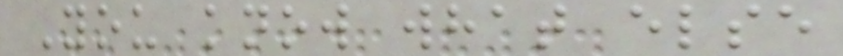You know what else
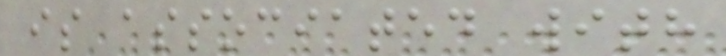is associated with
